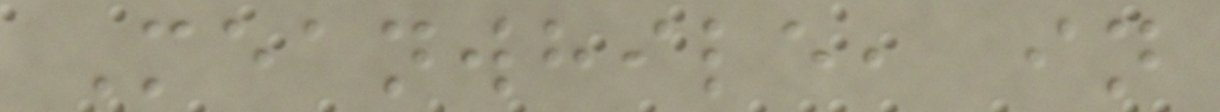Meanwhile, in
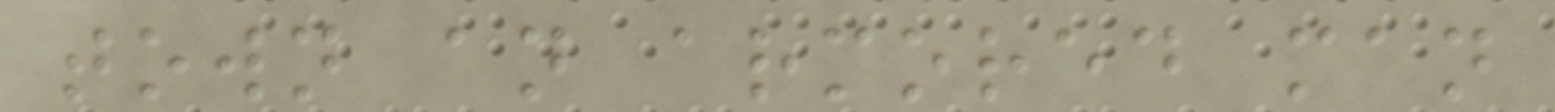town an armored man
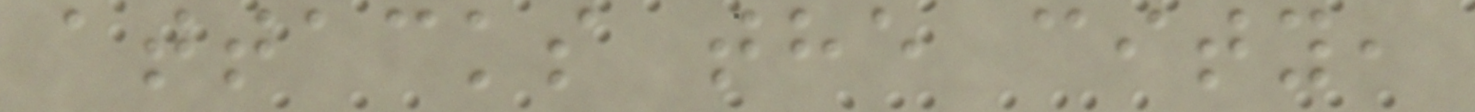attacks the city,
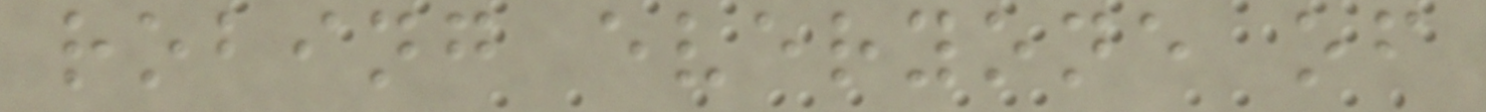robing everyone of
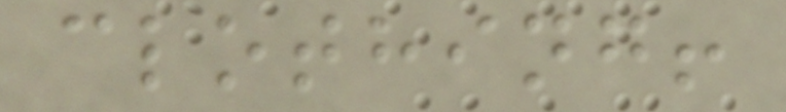clothing!
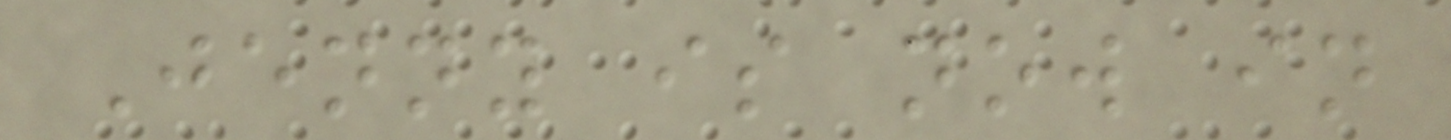Jenny is now in
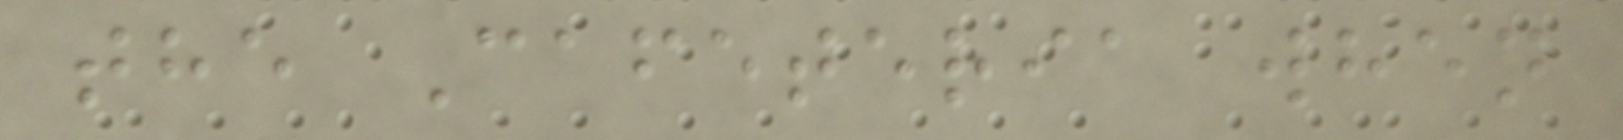the Cafeteria when
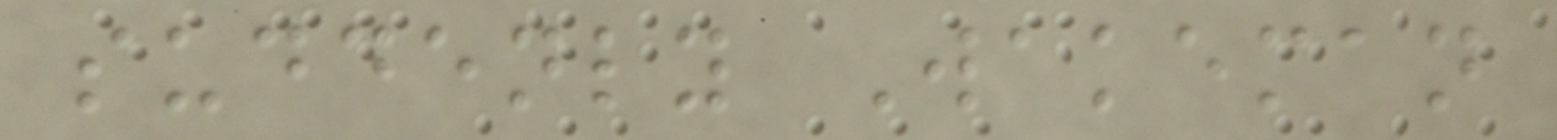suddenly Wakeman
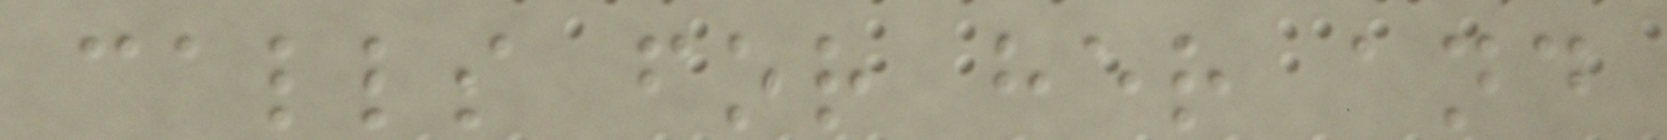calls for her and
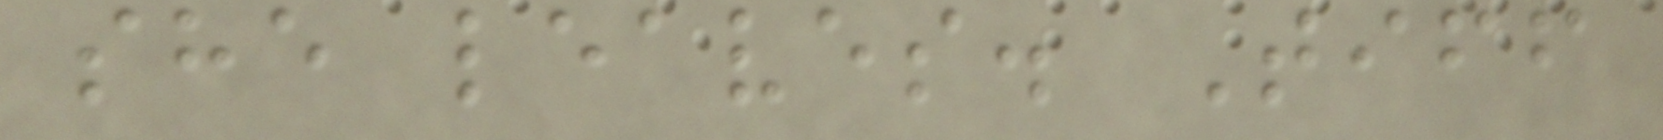she leaves. Tiff
